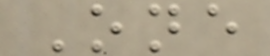One
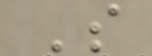S
